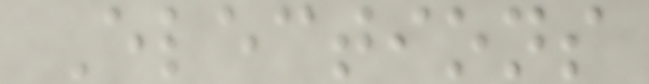Elections
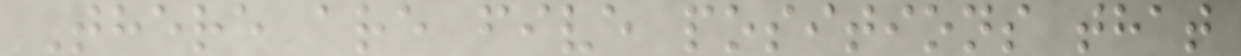There are five positions that
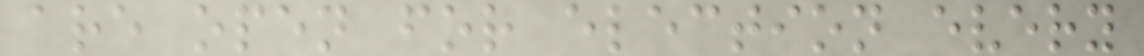are open for election every
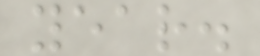year.
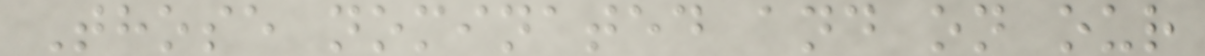Those nominated and on our
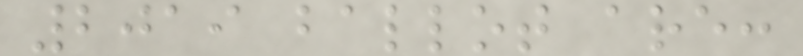2019 ballot are:
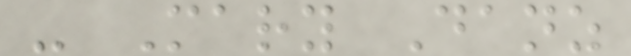- Mary Danz
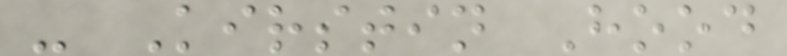- Kirstin Hood
